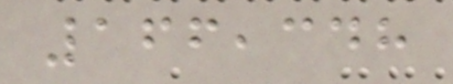166,348
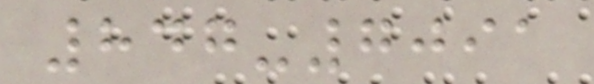847-7091
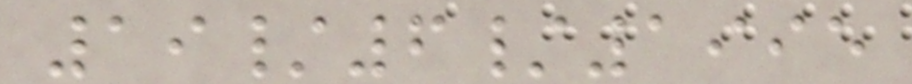19/6/1995
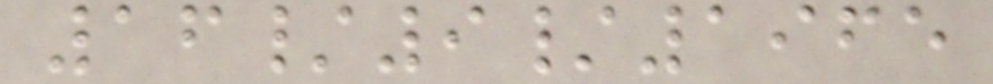16/9/1965
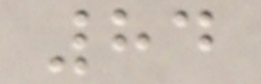84
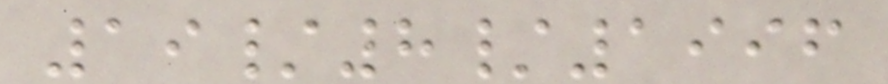19/8/1996
